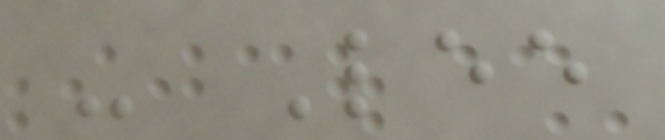- Lee
